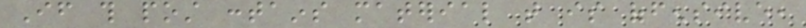If this post contains material that is offensive,
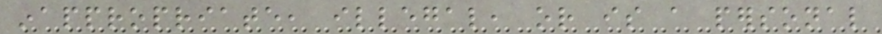inappropriate, illegal, or is a personal
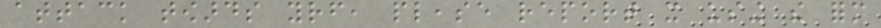attack towards yourself, please report it using the form
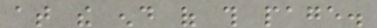at the end of this page.
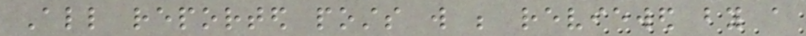All reported posts will be reviewed by a
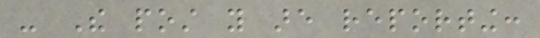- The post you are reporting:
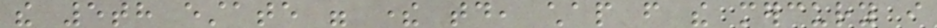the 5th estate were there today, chap from the mercury i
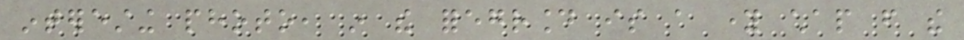interesting photo, in the foreground is a young chap from the
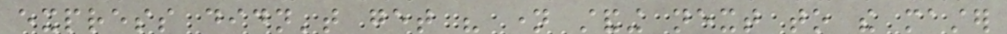express didn't get his name standing next to the master
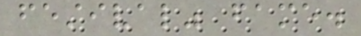festival" fame.
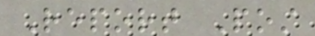Report Post
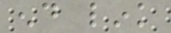end link
